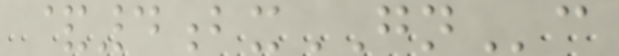&4bxGNc
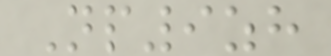Np9zh
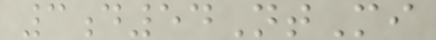3d54NtMi
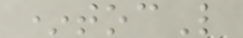*tocL
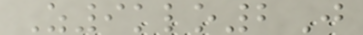Z9klo2J
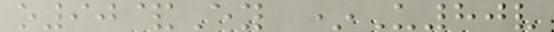o90&Ey *U80v
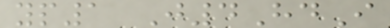yp1 J4HdI
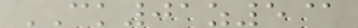CK01z5@
